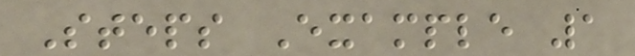Steps Example 1
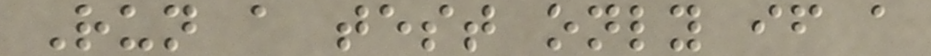Run a test only if a
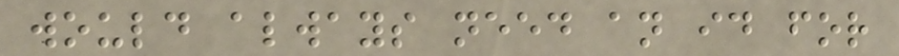would always need an id for
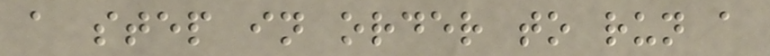a step in order to run a
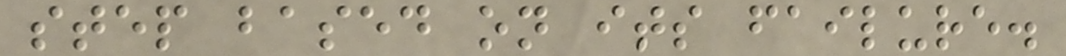step based on its failure.
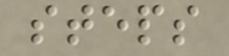steps
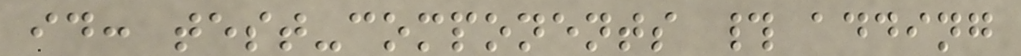id: test-components # adding
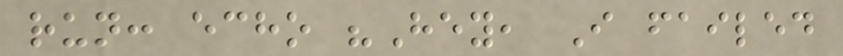run: echo "Hey, I failed
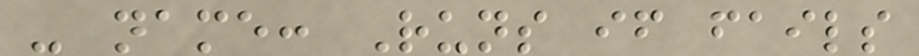- name: Runs if fails
